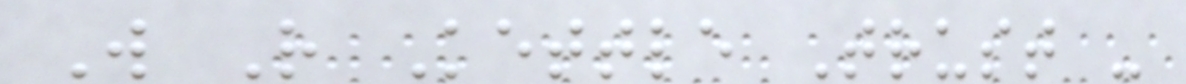W R Kettle Trust -
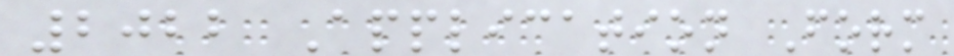2022 Application Form
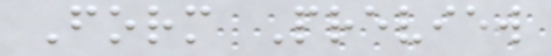Form Preview
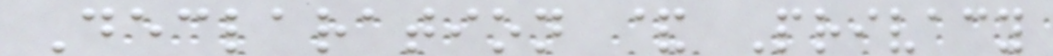Declaration & Privacy
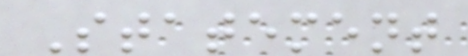Statement
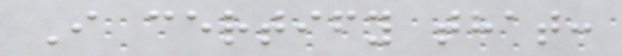I certify that:
